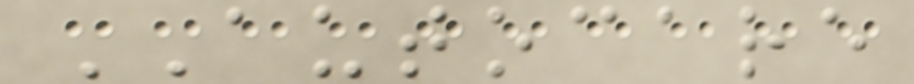AUTOCARE
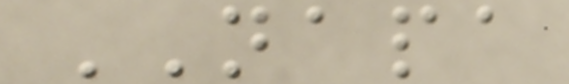NAPA
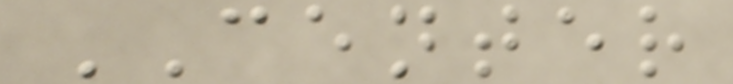CENTER
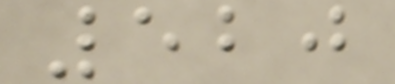520
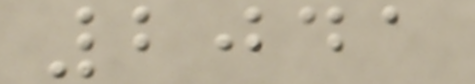2041
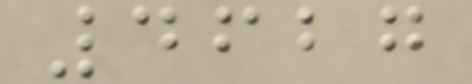4627
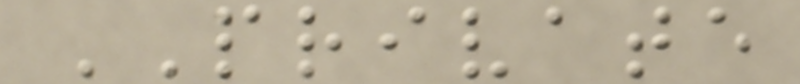PRIVATE
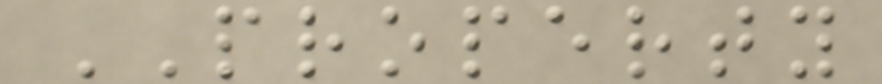PROPERTY
